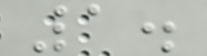1.
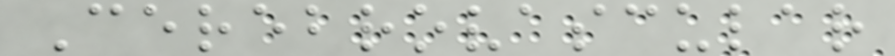Cerebrovascular
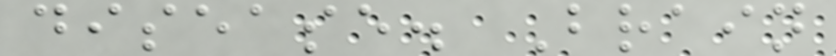disease. Brain
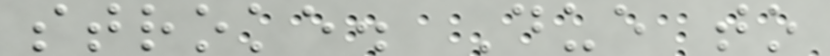stroke. Due to
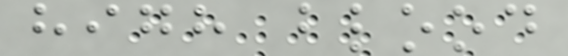high blood
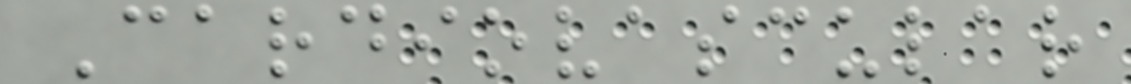Cardiovascular
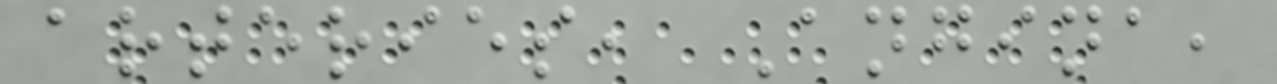arteries, Angina,
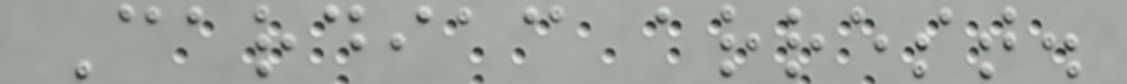Cardiac arrest.
